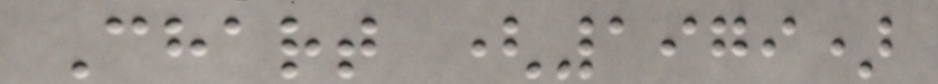Chart (1979)
